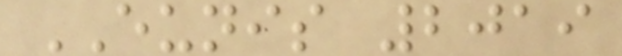EUNIS 2019
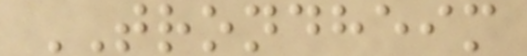TRONDHEIM
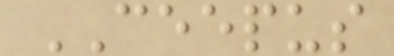CEEPUS
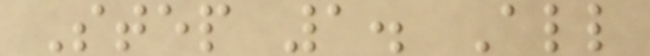Step 1. All
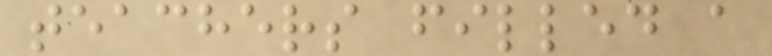teachers filled a
